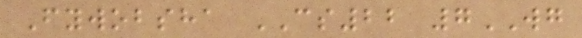Fywobsha CS22 7WG
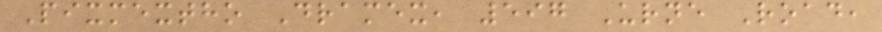Pixmextho Dramex, 597 Urne Road,
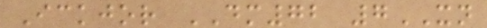Ickjor DM72 7XN
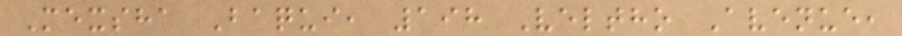Mexsha Baqui, 198 Veltho Avenue,
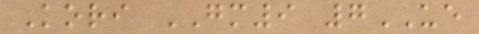Kori GM9 7UE
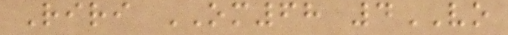Riri OM68 4VO
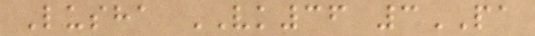Lusha VK36 3PA
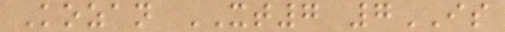Kozan XT7 7IS
